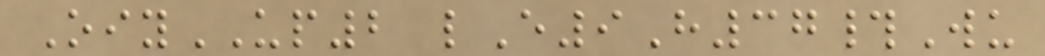OiyUP2 lE9H37#Wu
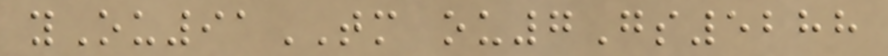yOu91TM ou7Gs5288
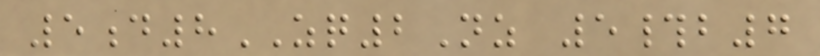5d8ZQ2Nz 5#b7
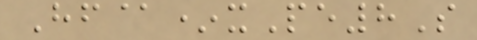Hf@*xPe8S
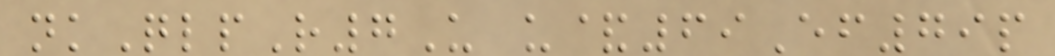nkQlpR7U u&69Ef79p
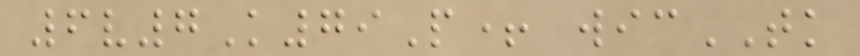6v7K79P+ wicTK
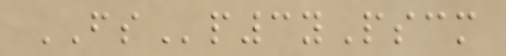FSp3yPscm
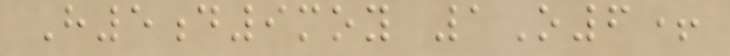H5d9moy 1O6+
